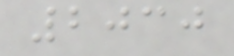2030
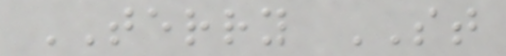TERRY ST
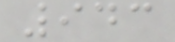943
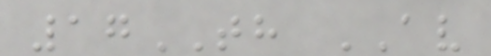17TH AV
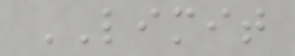LIMIT
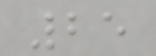25
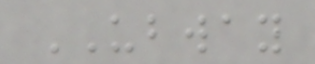UBWAY
